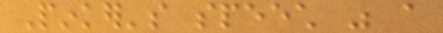Pinker's speech was a
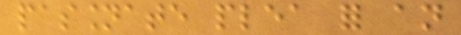passionate plea for an
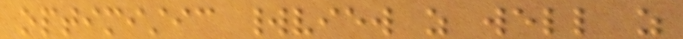optimistic worldview as well as
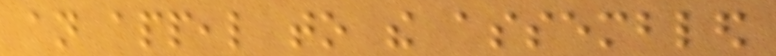an appeal to the assembled
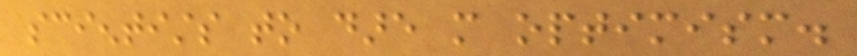scientists to dare more optimism.
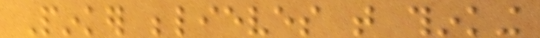Pinker believes that thinking
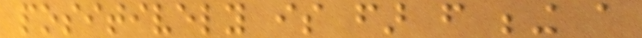positively is far from being a
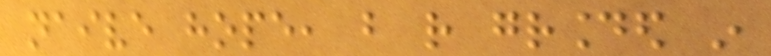naive hope, but rather grounded in
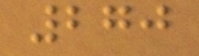270
